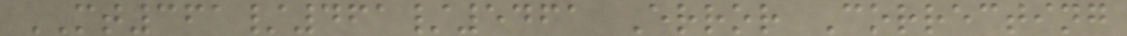MT361/461/5461 Error Correcting
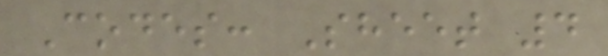Codes: Sheet 4
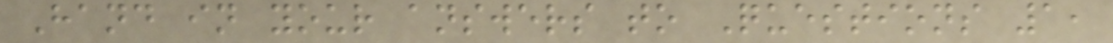Hand in your answers to Questions 1,
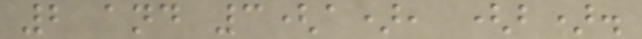2 and 3(a), (b).
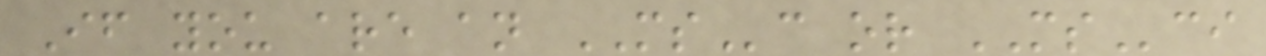If you are an MSc or MSci
